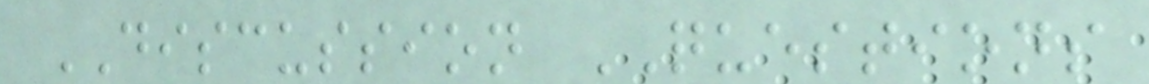DISCUSSION QUESTIONS
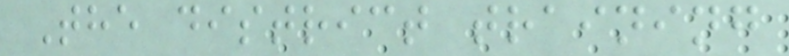The district training
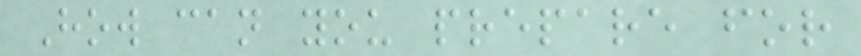How can you prepare for
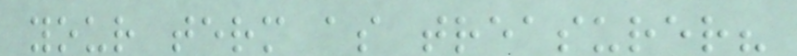your term as treasurer?
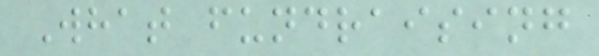What fundraising
